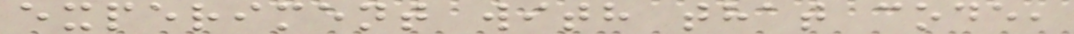experiment with that code,
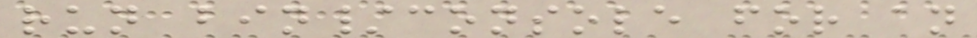run bin/console for an
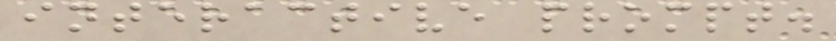interactive prompt.
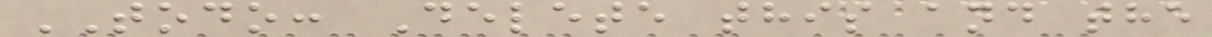TODO: Delete this and the
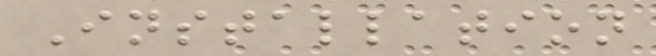Installation
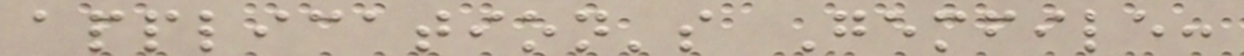application's Gemfile:
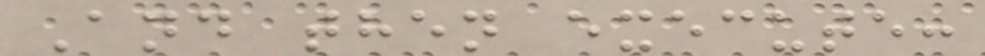And then execute:
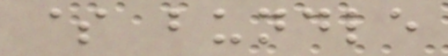$ bundle
